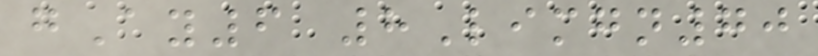gAy6 8Limgn70
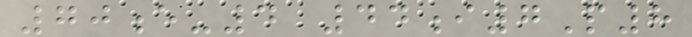70e-4 44i7P8
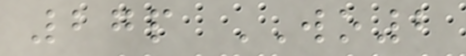27p WO2
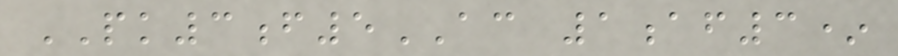PK3f5AC 1af3*
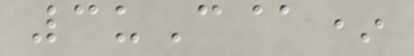3uC@*
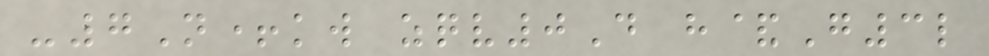-7N+kw zqv0D h&G3l
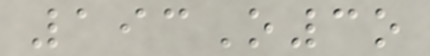193O3o
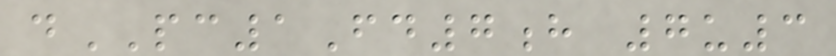dPC1Fd7h 7u3
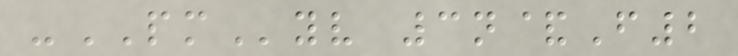-PMyv 3n&F2
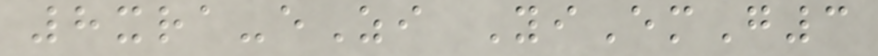8xra-eZi YiEmG3
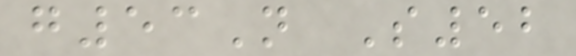g53N S52
